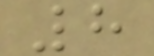8
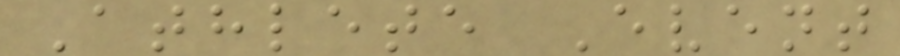Athlete Event
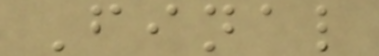Final
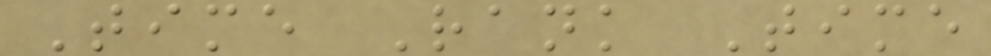Time Rank Time
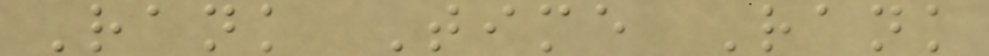Rank Time Rank
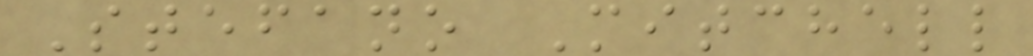Stefano Mitchell
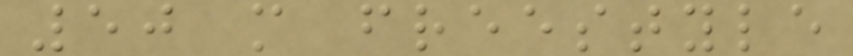50 m freestyle
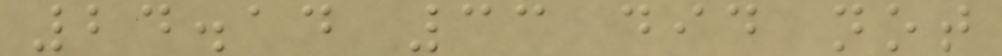24.14 33 did not
